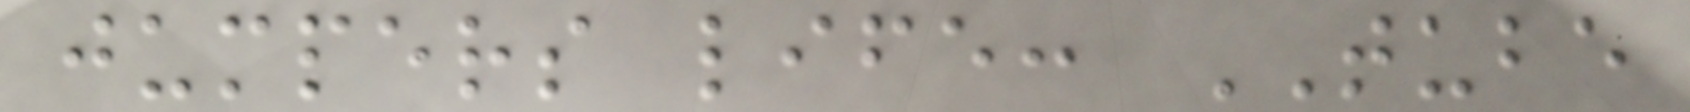jumpers life: TUBE
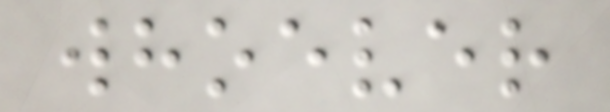whoever
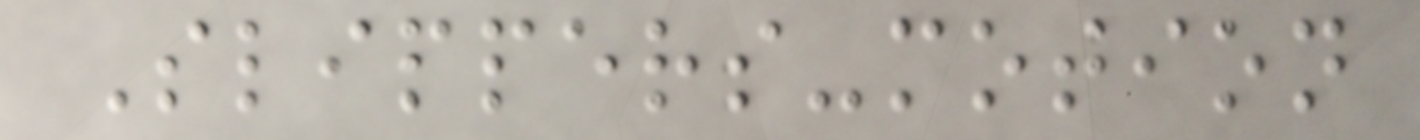Slippers-motion
